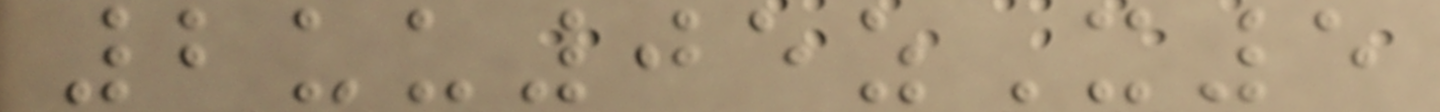2uu05zX5
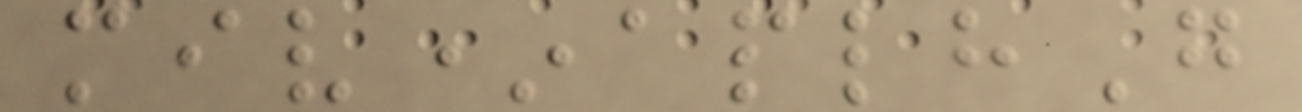miv*aplhG
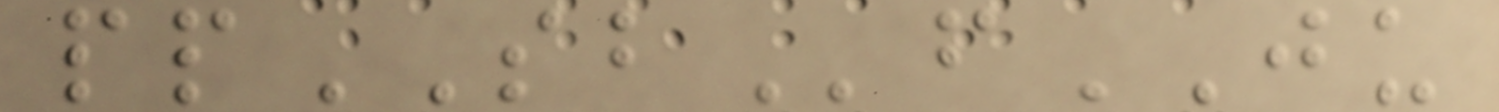ppSBfJU
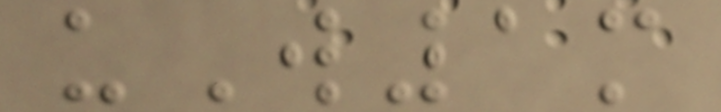uW1m
